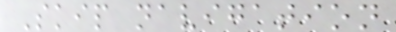Skip navigation
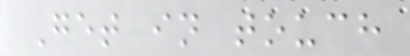Get in touch
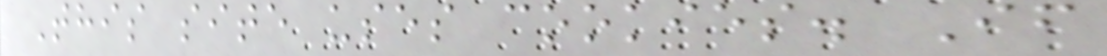This site uses cookies. If
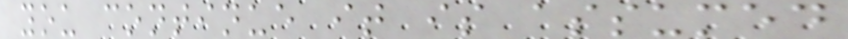you continue it is assumed
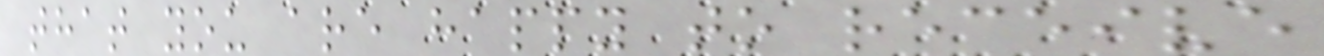that you are happy to receive
